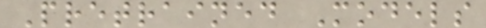Pretrained Models
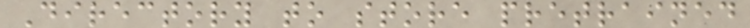Directory to store pretrained
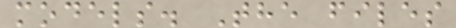models. The files
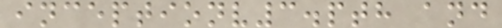inceptionv3.pth and
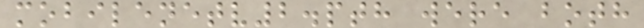mobilenetv2.pth were both
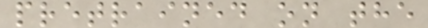pretrained on the
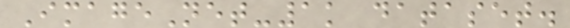ImageNet-1k dataset.
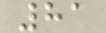81
